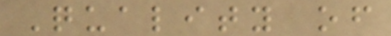Quality of
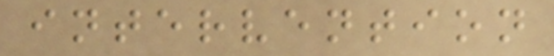intervention
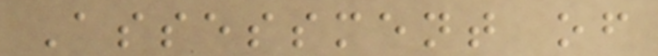Assessment of
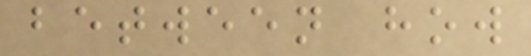between how
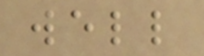well
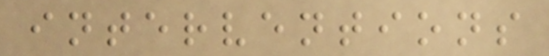interventions
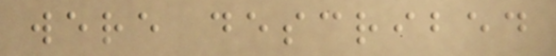were described
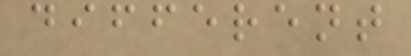different
